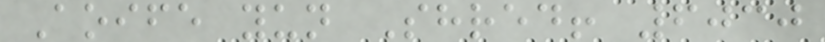Aoife yun Shred! 6030
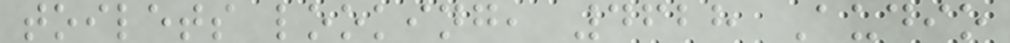toilets looking, 4628 Audio
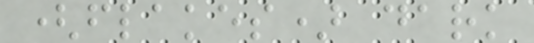(flakes) dark
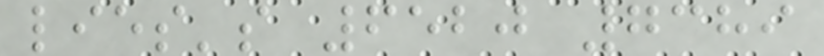lies's 6520 7389
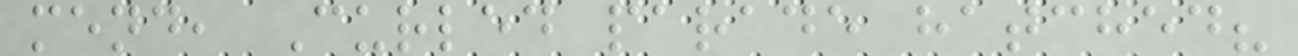mend, Curled parade hatched?
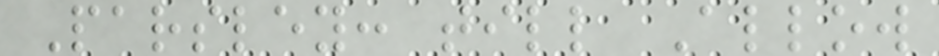Parsley: till Allow
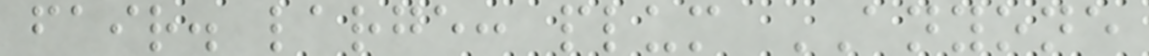fair. large: plum ANYONE
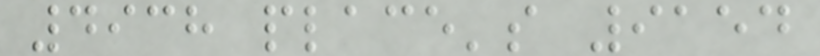4938 place's 9154
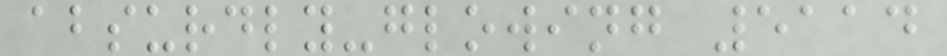absurdly-glowing 5114
